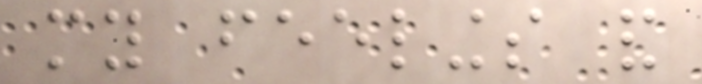my feelings and
